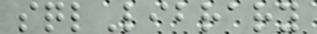sqlLibrary
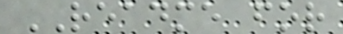README for
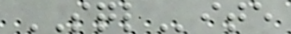SQLite
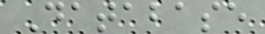Database
